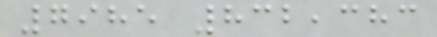7985 832,383
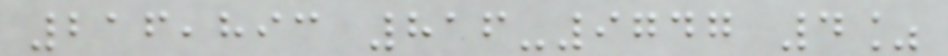216,893 816-9747 4%
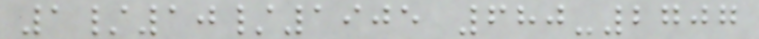1/10/1905 680-2707
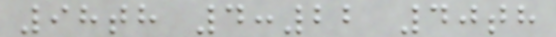98th 4:22 40th
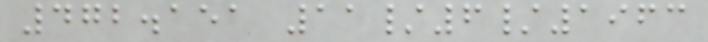472.151 11/6/1963
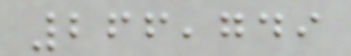266,749
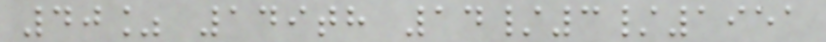40% 149th 14/3/1951
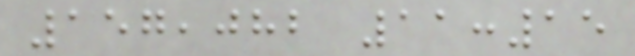157,082 11:15
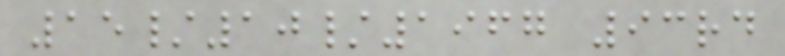15/10/1967 93rd
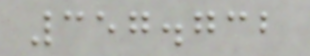357.732
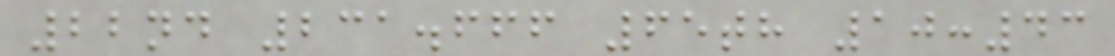22nd 231.666 65th 10:43
